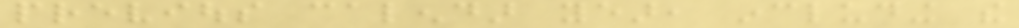previous calendar year, including the
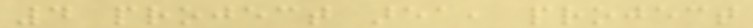4 project area, project
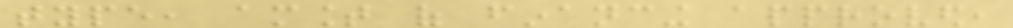type, amount of financing approved,
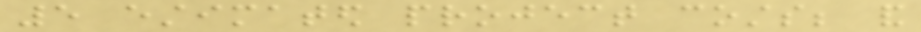5 estimated project costs; and
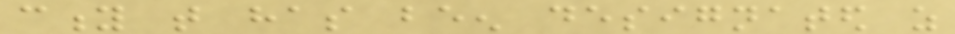city that has been designated as
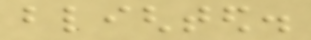blighted.
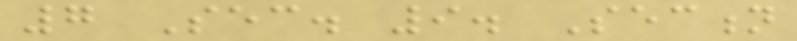7 Sec. 9. Section
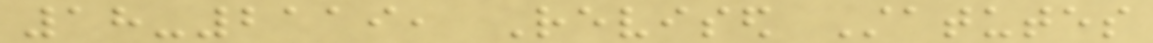18-2119, Revised Statutes
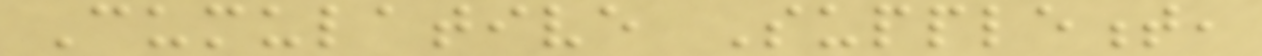Cumulative Supplement,
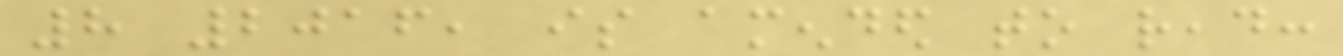8 2016, is amended to read:
